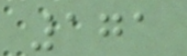171
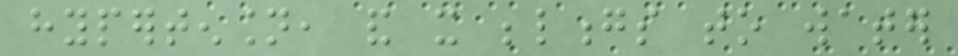hypertension, and it belongs to water
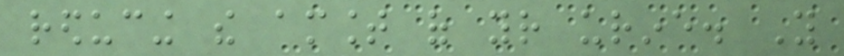reducing the amount of your urine. You
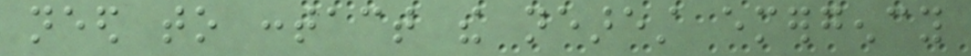need to contact the nearest emergency
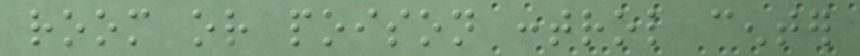room or poison control center
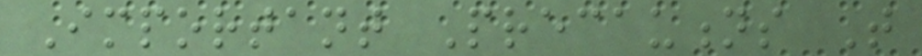Important Precautions That
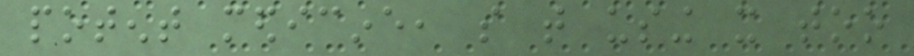potent medicine, so that using it too
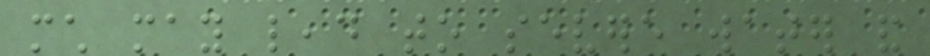much may lead to severe water and
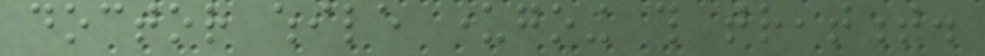doctor while undergoing this treatment.
